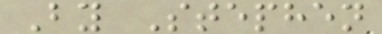By Stephen
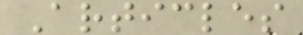Articles
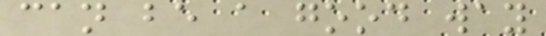can be a good way
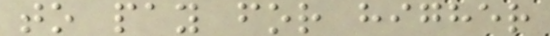to pay for higher
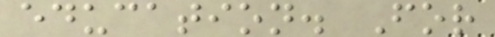education. For
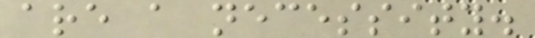are a necessity.
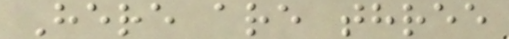Here are three
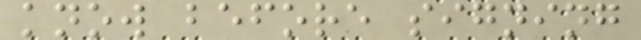know before signing
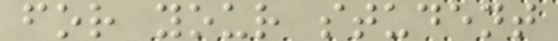for your student
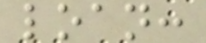loan:
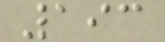193
